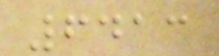6413
